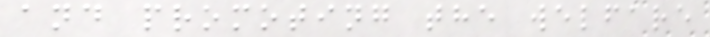and promoting the welfare
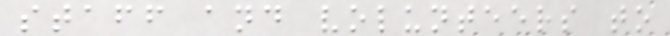staff and volunteers to
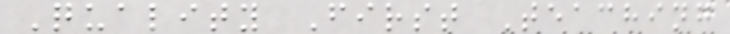Quality First Teaching
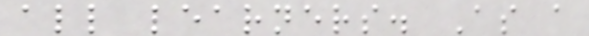all learners. As a
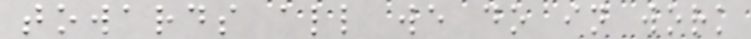towards all we do in work
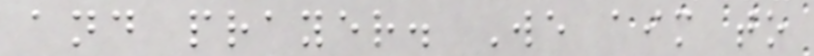and prayer. We aim to
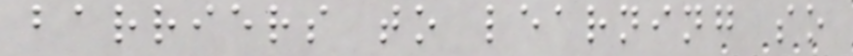barriers to learning so
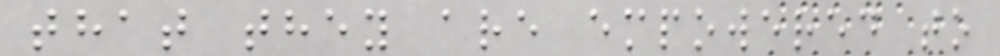that they are empowered to
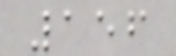156
